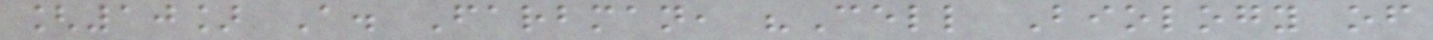[10] A. Farbman, "Cell Biology of
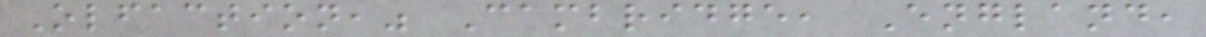Olfaction," Cambridge, England,
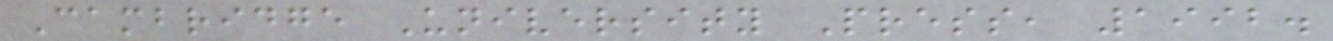Cambridge University Press, 1992.
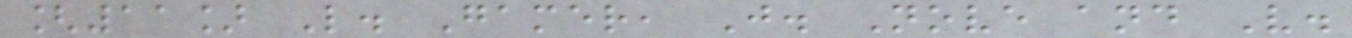[11] L. Gamer, J. Nove and V.
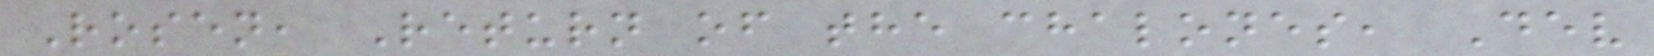Rosen, Return of the chalones, Dev
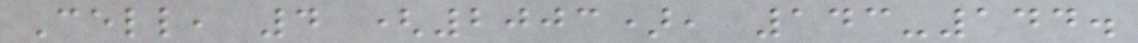Cell, 4 (2003), 143-144.
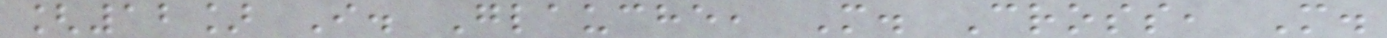[12] I. Glauche, M. Cross, M.
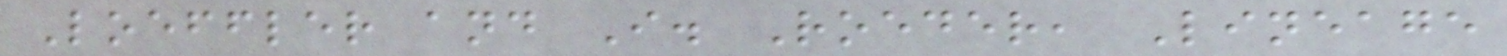Loeffler and I. Roeder, Lineage
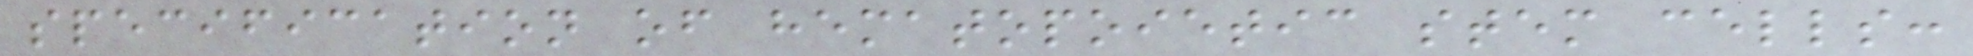specification of hematopoietic stem cells:
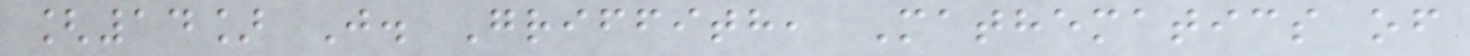[14] J. Griffith, Mathematics of
